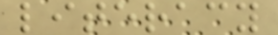literacy
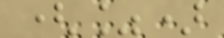(%)
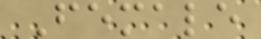Female
